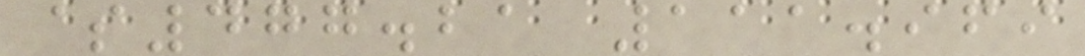$477.21 111.969
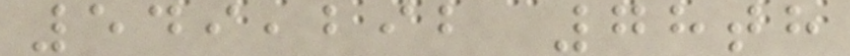549,292 78th
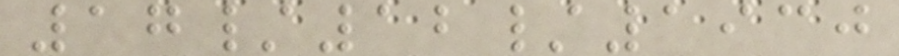17/12/1930
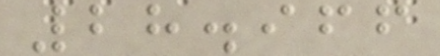28.966
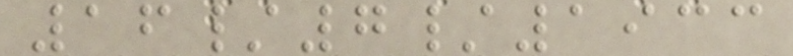16/7/1933
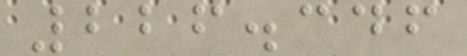226.346
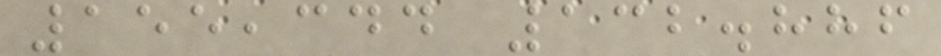155,344 132.886
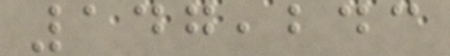147,243
